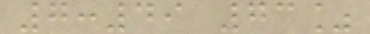7:49 73%
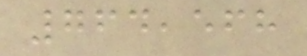764,568
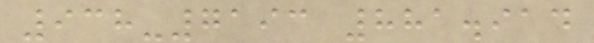938-7193 881.914
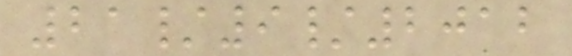21/9/2012
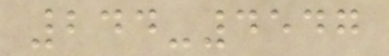244-4547
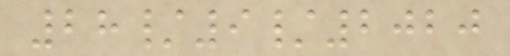28/9/2020
